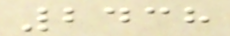2438
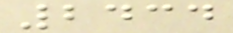2434
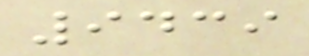9439
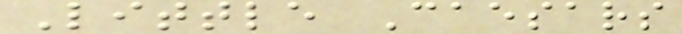Little Caesars
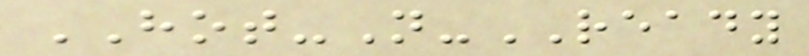HOT-N-READY
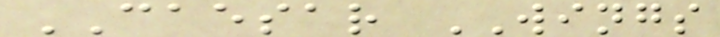CAESAR WINGS
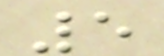5
